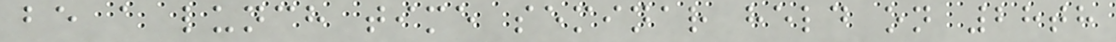be a lunch time seminar held on 28th
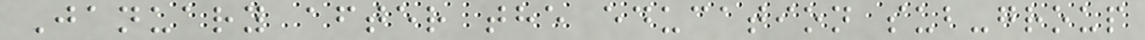January after the education sub-group
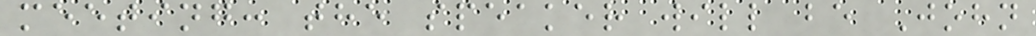meeting: the speaker will be John
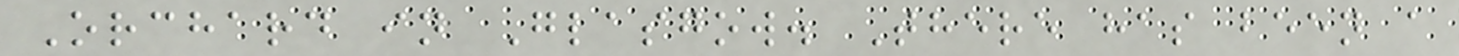Orchard in Glasgow. There has been a
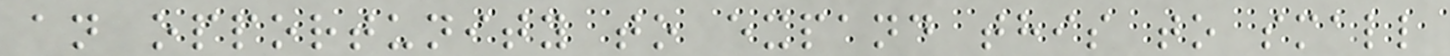an opportunity to expand this to small
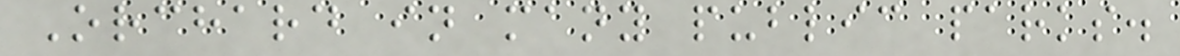Orchard in many public parks.
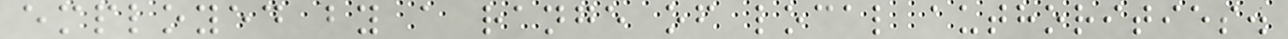employed by a range of local authorities.
